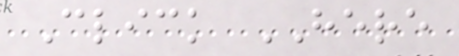Click HERE
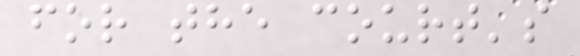for the court's
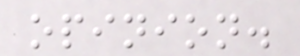opinion.
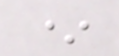*
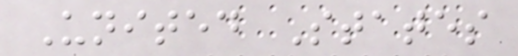United States
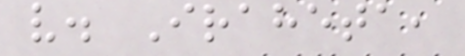v. Iraheta,
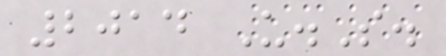2014 U.S.
